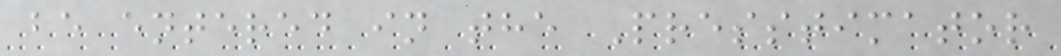be entered in the Presstimator
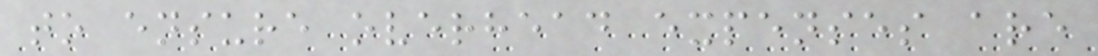to ensure overhead expenses are
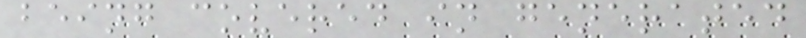being covered in generated
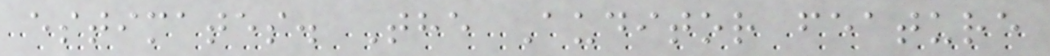estimates. The Auditor feature
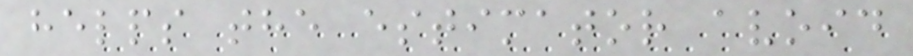helps the estimator avoid
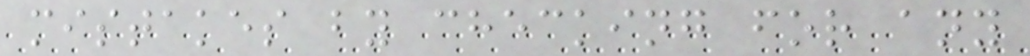mistakes by checking for any
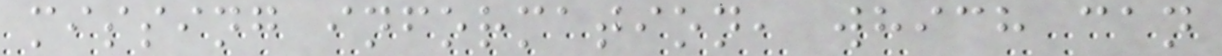missing information, which can
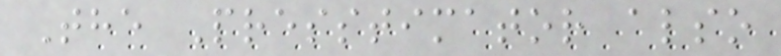The Presstimator also
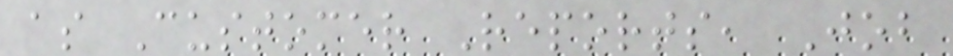as Customer Reports, Job
